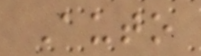Auto
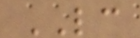LC
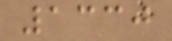1330
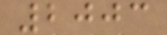2003
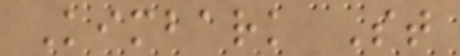Kimbark St
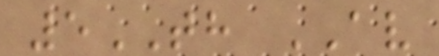5TH AV
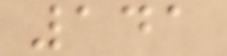141
